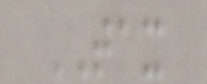TAX
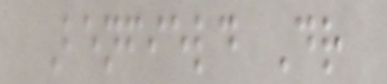Benfield Dr
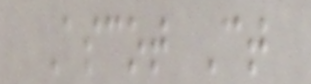Ascot Ct
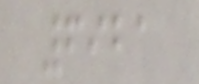6921
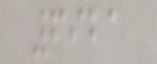6921
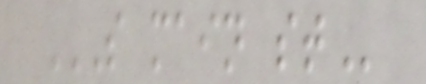S MAIN ST
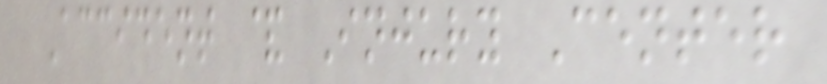Accident & Injury Center
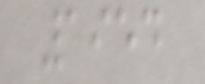1954
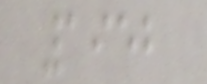1952
